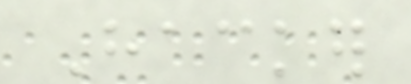Hacker
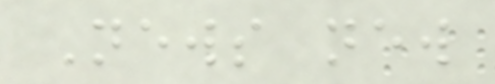News new
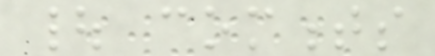| comments
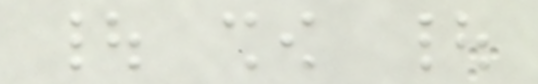| show |
